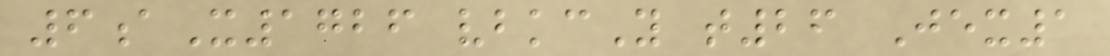6aX1726 vbkcY t26 Jex1
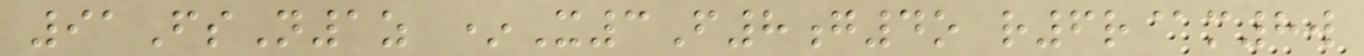91FsN1z *X3F8g4o r6r@m8w
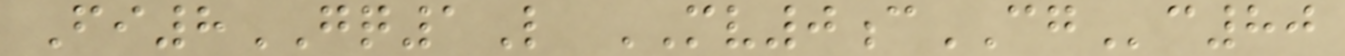Fi8GQ1L MV0cCGc80
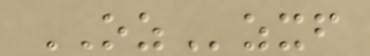OZzxf
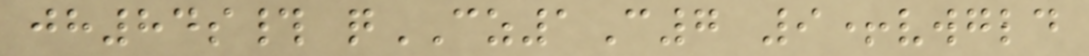jh84s# qCZ1C7 9+vwgld
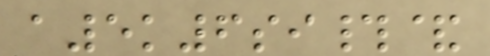a5k6si#&
